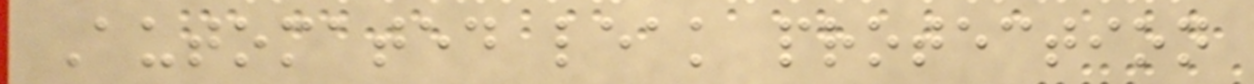Automated leak protection
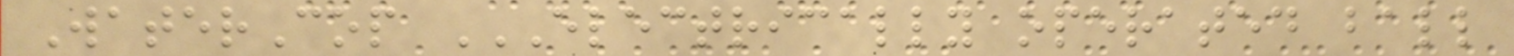WaterCop ELECTRICALLY OPERATED BALL
